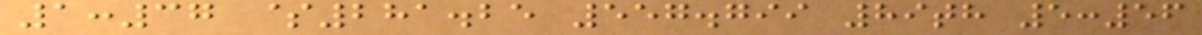1:37 $281.25 557.799 89th 5:56
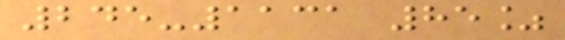245-1131 85%
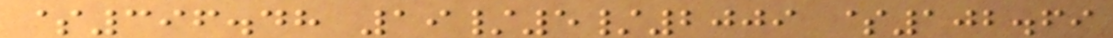$396.48 19/5/2009 $102.69
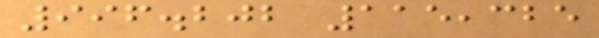996.202 115,325
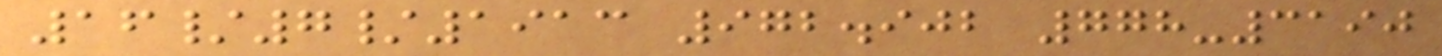16/7/1913 972.902 778-3190
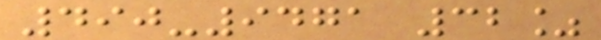490-9471 32%
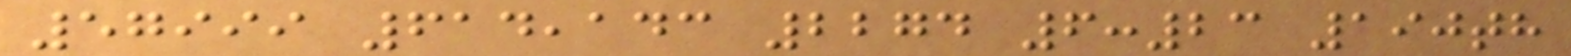57999 614,143 2274 6:23 190th
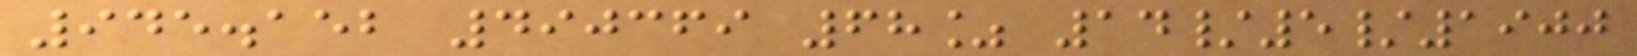945.152 490369 68% 14/5/1900
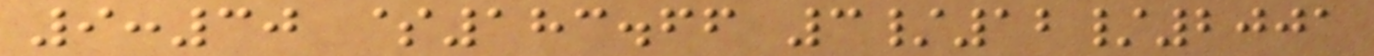9:30 $183.66 3/12/2001
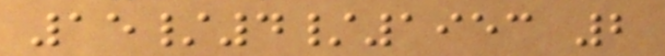15/4/1953 2
